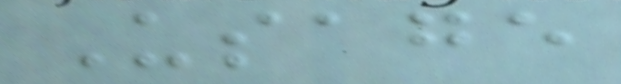Usage
